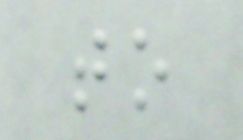to
